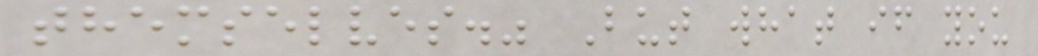themselves." But what if you
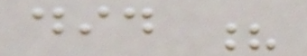did ?
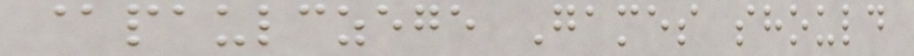@paulczege Games should
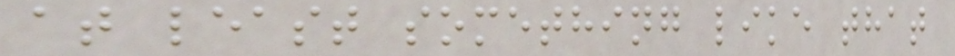at least something like that
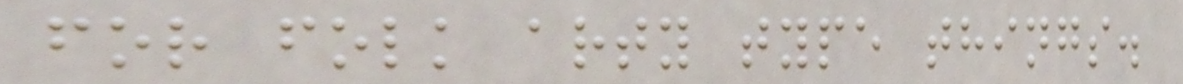for folk arty type things.
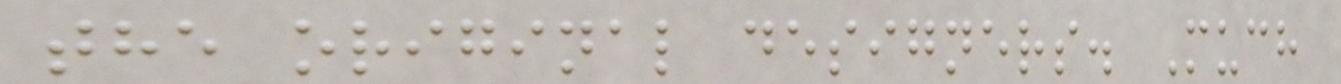the original designers. Much
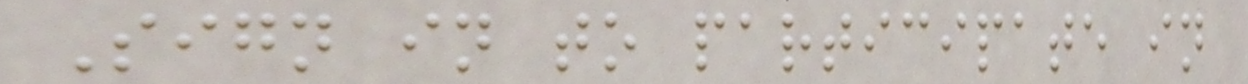Sign in to participate in
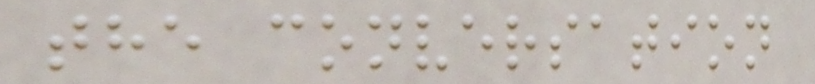the conversation
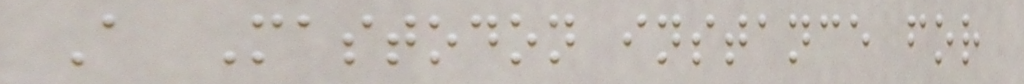A Mastodon instance for
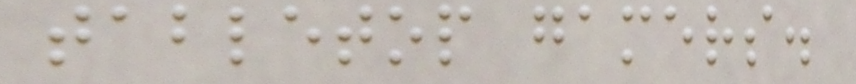tabletop gamers.
